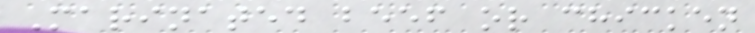Marinated beef or chicken
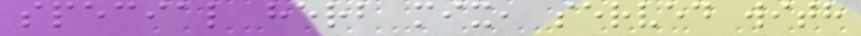special herb mix, served with
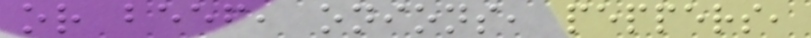or beef, onions, peppers,
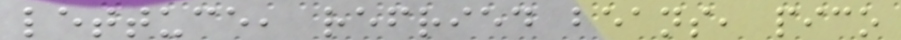lettuce, refried beans, pico
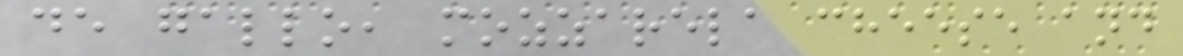de gallo, mozzarela cheese and
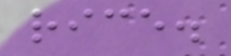rice.
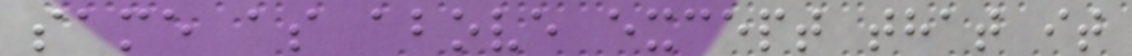same as above except that it
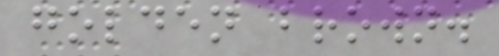golden brown.
